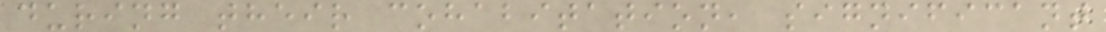during their cohabitation, significant
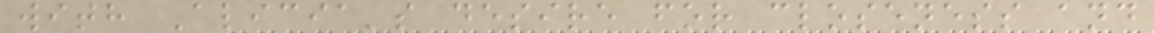with Alicia's desire for closeness and
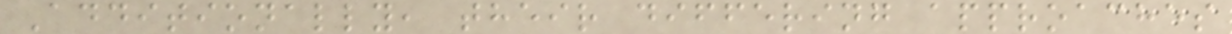Additionally, their differing approaches
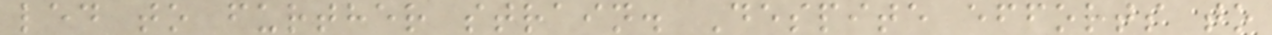led to further strain. Despite efforts to
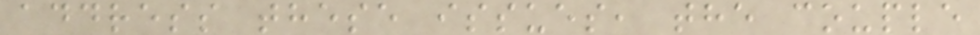address these issues, the couple
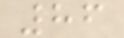86
